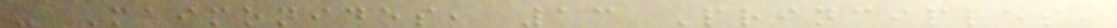- Maimonides, 13 Principles,
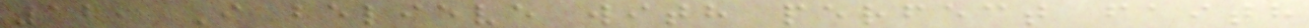12, I believe with perfect faith
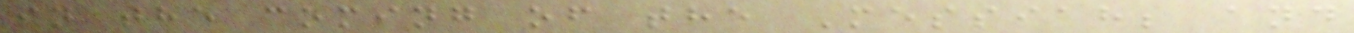in the coming of the Messiah; and
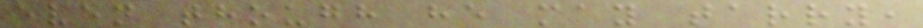even though he may tarry,
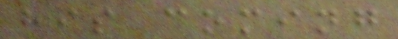his coming
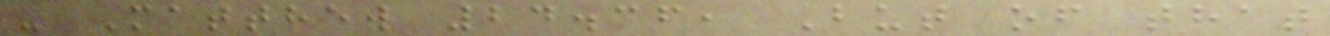- Matthew 24.36, But of that
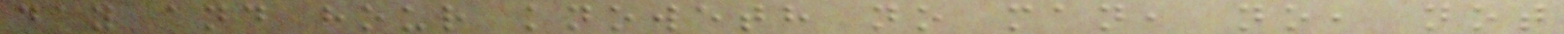day and hour knoweth no man, no, not
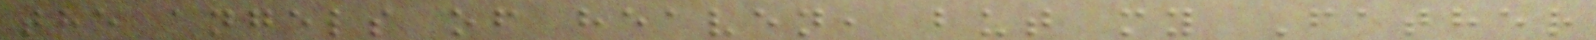the angels of heaven, but my Father
